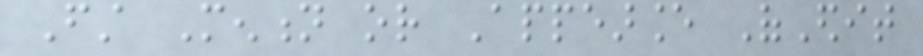First Mention or Appearance OfEdit
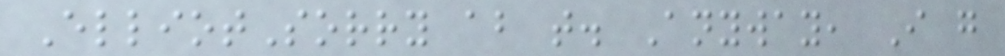ElliotSorry about that. Anyway, I go
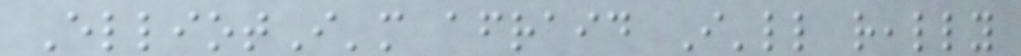ElliotI'm afraid I'll really
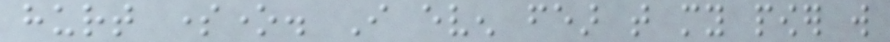hurt someone. I even fear that my power will
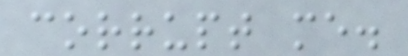corrupt me.
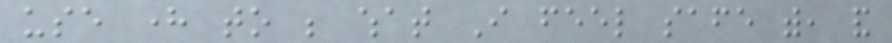use here to be what I feel safe with, and
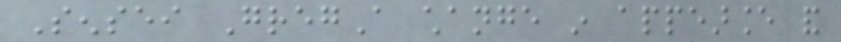Sensei GregA change in appearance and
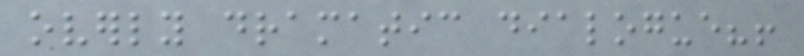overly dramatic dialogue?!
